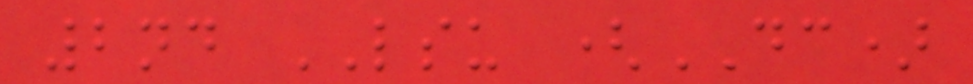2nd LSU (DC)
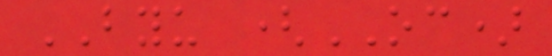BYU (OC)
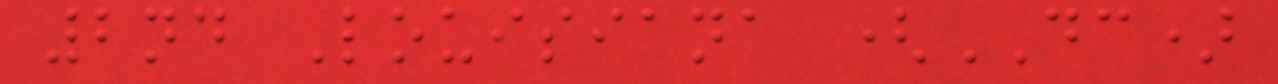2nd Louisiana (DC)
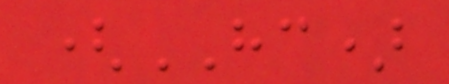(HC)
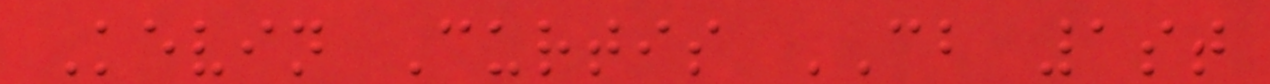Kevin Curtis CB 1st
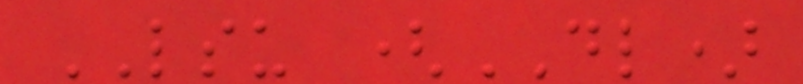LSU (DL)
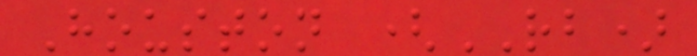Houston (RB)
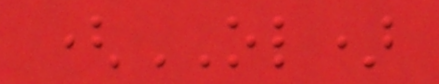(OL)
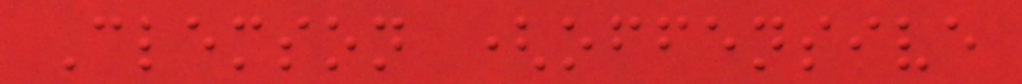Clemson (offensive
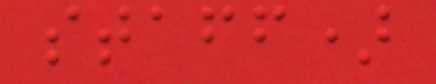staff)
